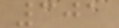301
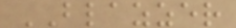BLAZZER
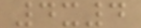4x4
